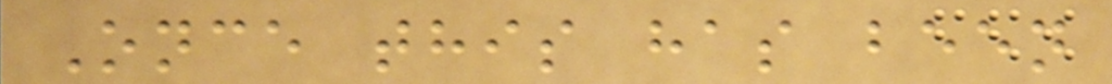Once this has been
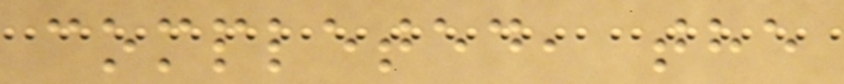completed, the
